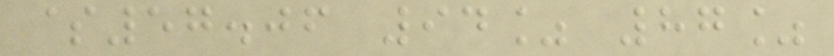$57.06 94% 87%
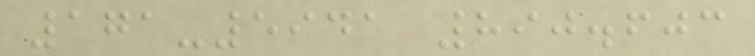171-5941 890.603
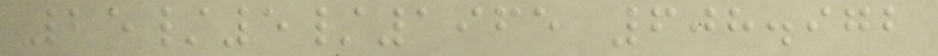25/5/1965 608.972
